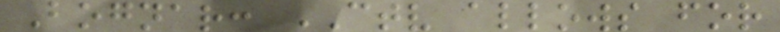Bognar: CTV allows for
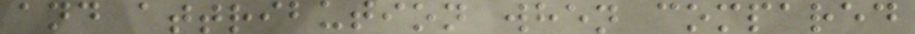and attribution when compared
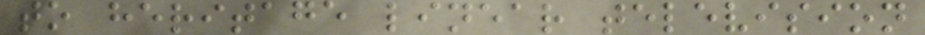to heritage linear television
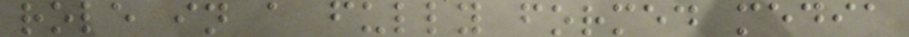role in a fully formed media
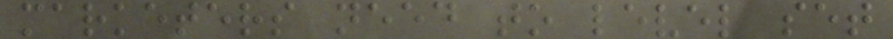marketers need to level set
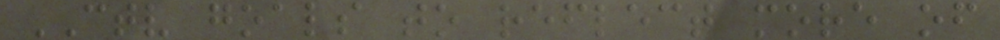CTV goals to reflect more of
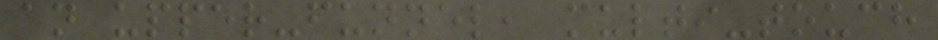an upper-funnel, multi-touch
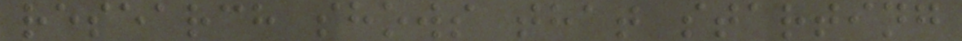research shows that starting
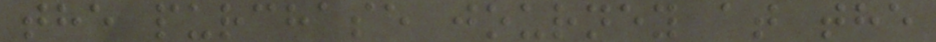the purchase journey at the
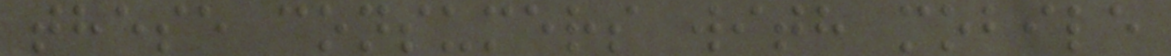these consumers with mobile
